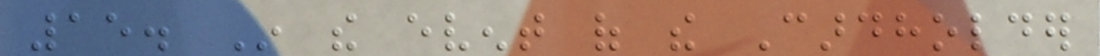15. In the event of the Cardholder
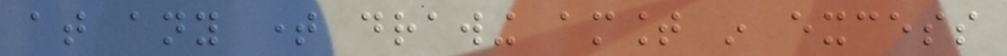at any time drawing amount in excess
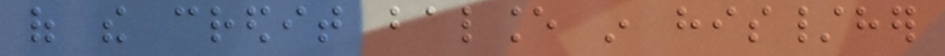of the credit balance in his/her
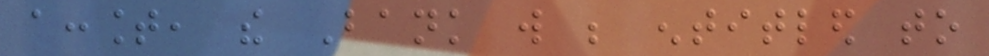account, the Bank will be entitled to
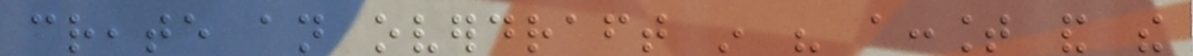create an overdraft in his account and the
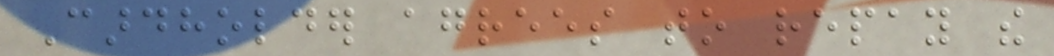Cardholder agrees to repay the
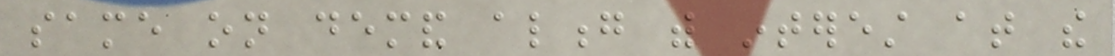same on demand along with interest at the
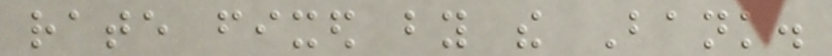rate fixed by the Bank.
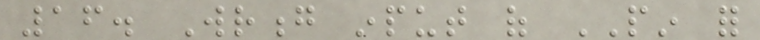16. Wrong input of PIN for
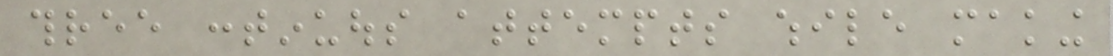three continuous attempts while making
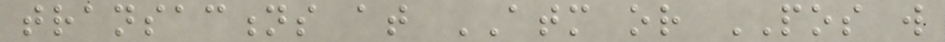transactions at ATM or POS will
